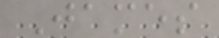James
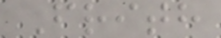Frith
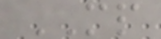MP
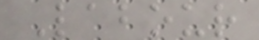Labour
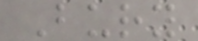Bury
